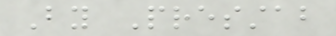By Presstab
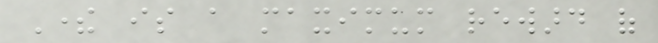There is a maximum reward of
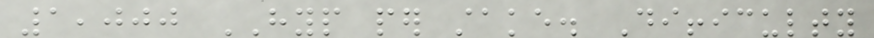1,000 HYP per stake. Difficulty
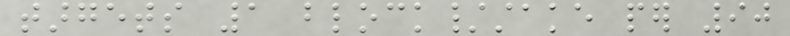targets 1 block/stake per 90
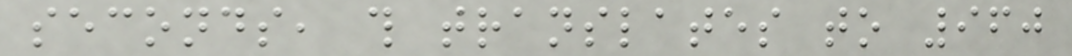seconds, this translates to 960
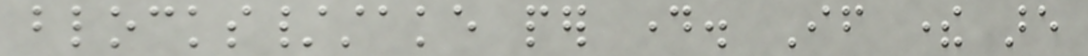blocks/stake per day. If there are
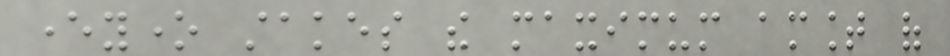everyone stakes the maximum amount of
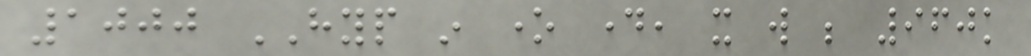1000 HYP in one day, it will be 960k
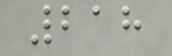218
